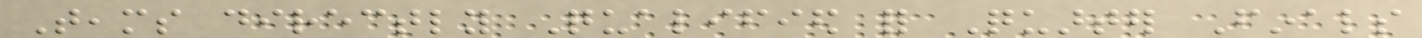Teams directly Qualified for Quarter Finals
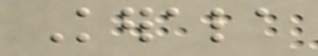Kerala
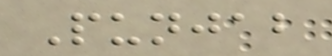Punjab
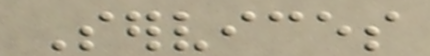Services
